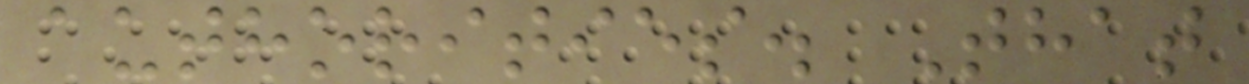authorities. That
